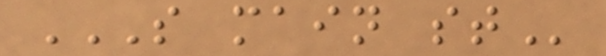S MAIN ST
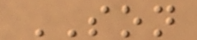SON
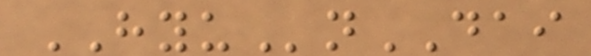HYUnDAI
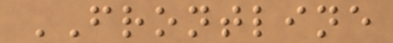FRONTLINE
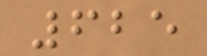625
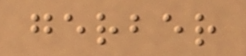gerber
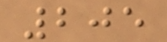205
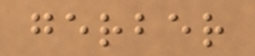gerber
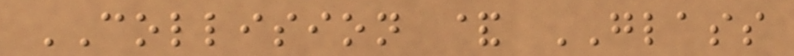COLLISION & GLASS
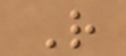R
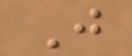J
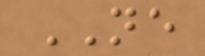NE
